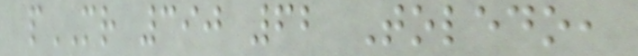pMR 390 62 Toledo,
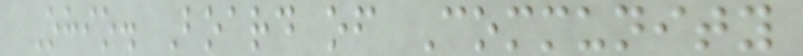Ohio. Board of Community
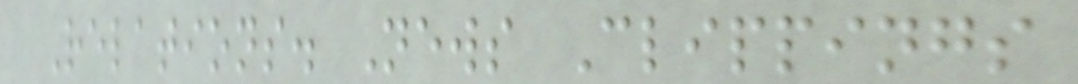Relations. News Clippings
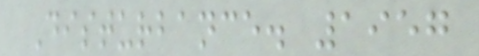Disturbance. 1957
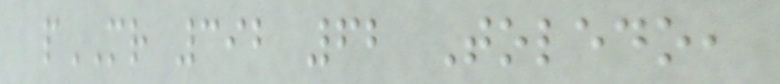pMR 392 62 Toledo,
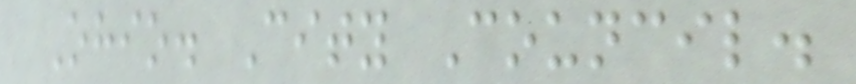Ohio. City Council.
